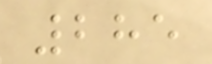285
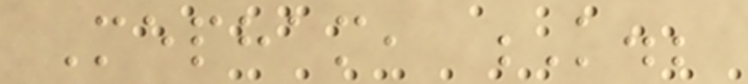Mepham, K.;
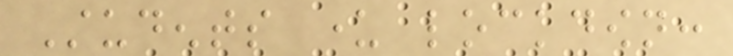Students under lockdown:
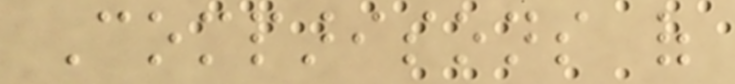Comparisons of
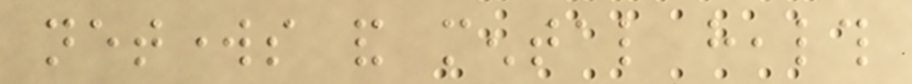networks and mental health
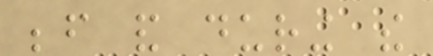before and during the
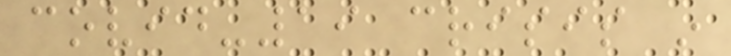covid-19 crisis in
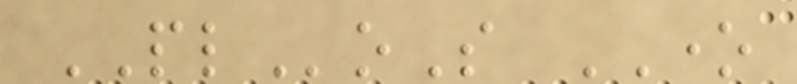PLoS ONE
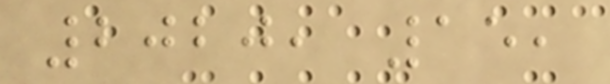2020, 15,
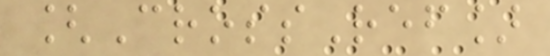[CrossRef]
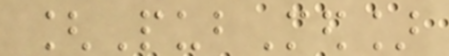[PubMed]
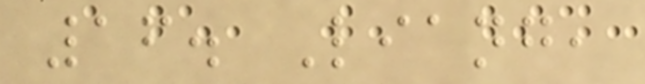16. Liang,
